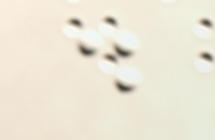d
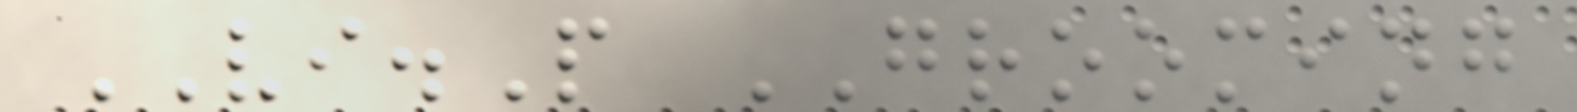VI.P GROOMING
